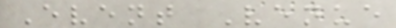Event Venue
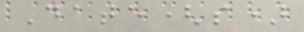Date(s)
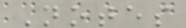Notes
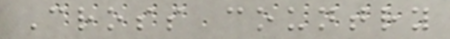Cross country
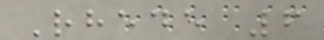Rhede 6
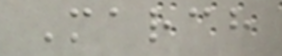March
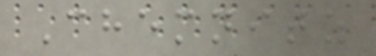Chemnitz
